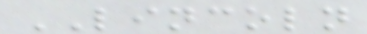LINCOLN
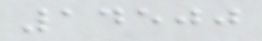14500
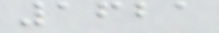1621
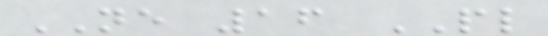NE 16 PL
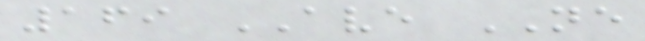169 AVE NE
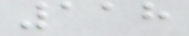118
